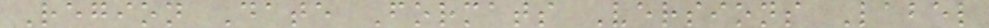Region Date Formats Versions Label
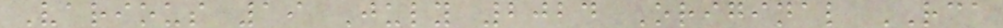Various 19 July 2024 Original RCA
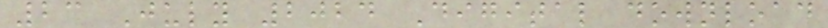23 July 2024 Digital download
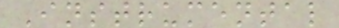Instrumental
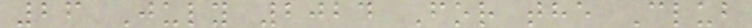26 July 2024 For the Club
